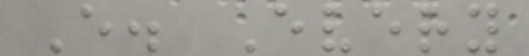E. Every
